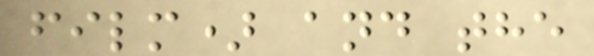film) and the
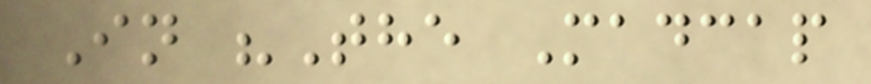In "The Madcap
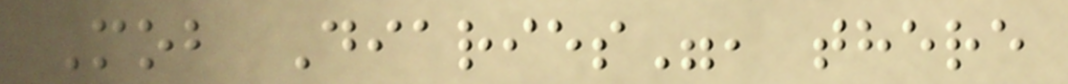Mob Diaries", there
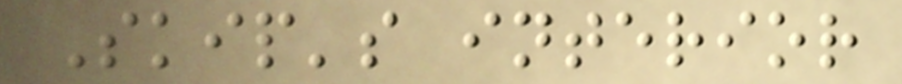Skip's interior
